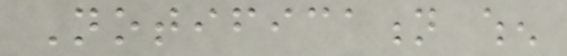Notification when
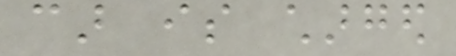car is charged
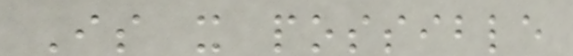Is it possible
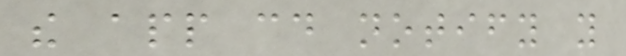the app could notify you
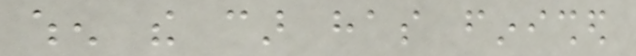when the car has finished
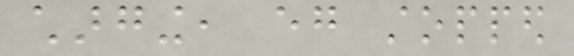charging, eg stopped
